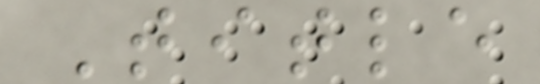Title
